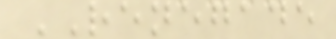RENEGADE
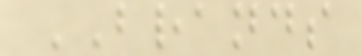BRANDS
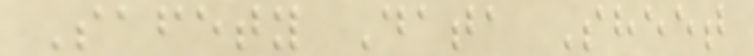Safety Data Sheet
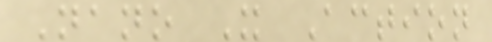Nano X Action
